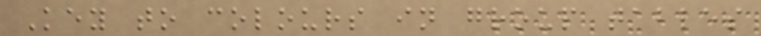Key to colours in group tables
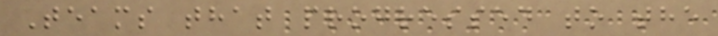Teams that progressed to the
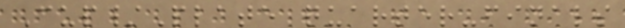Cup/Plate quarter-finals
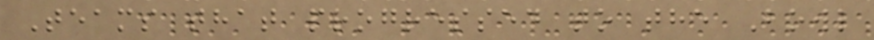Teams that progressed to the Bowl
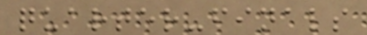quarter-finals
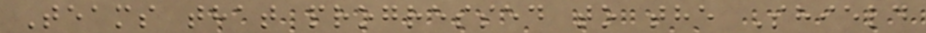Teams that progressed to the Shield
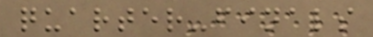quarter-finals
